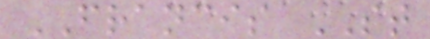FRANCIS ST
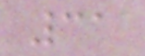31
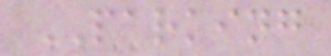PARKING
